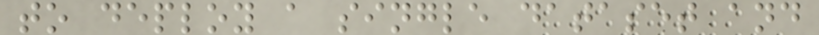to deploy a single dataset and
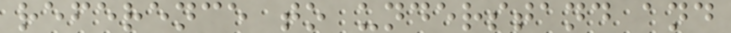reference to understand and
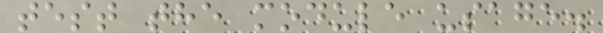test the module usage.
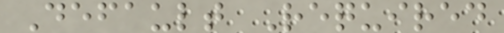Default Required
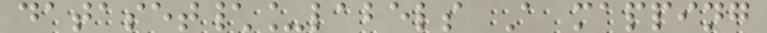dataset\_labels A mapping
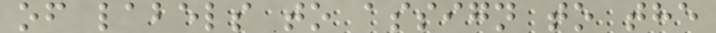of labels to assign to the
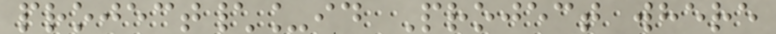project\_id Project where
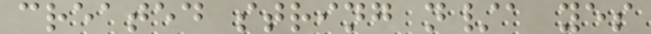created string n/a yes
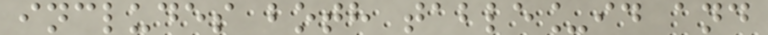includes both table_id and
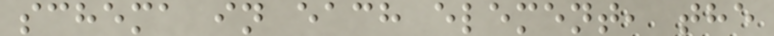schema in each element, the
